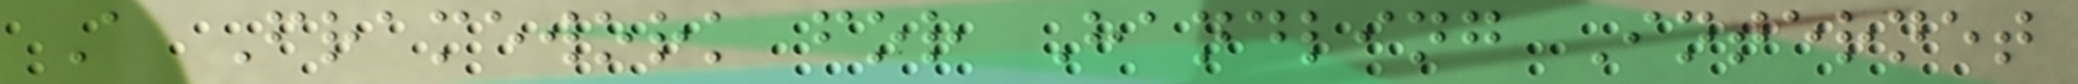A Framework for Handling Internet
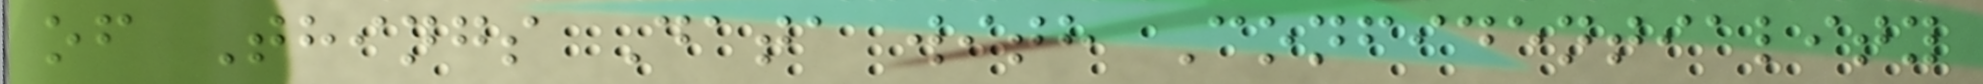of Things Data with Confidentiality
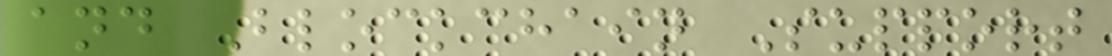and Blockchain Support
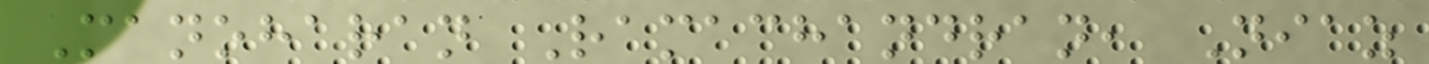Manoharan Ramachandran, Niaz
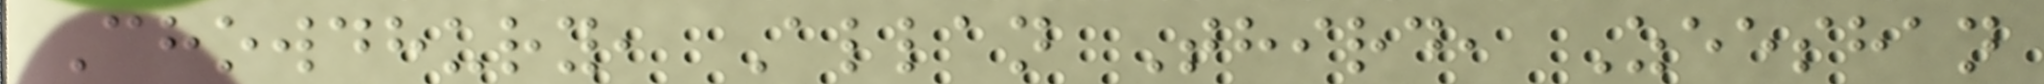Chowdhury, Allan Third, Zeeshan
